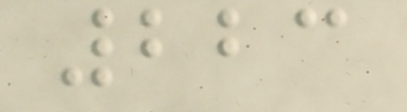223
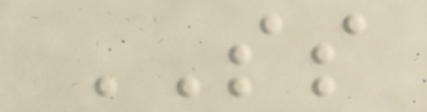SS
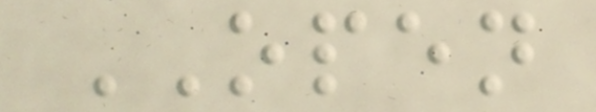OPEN
